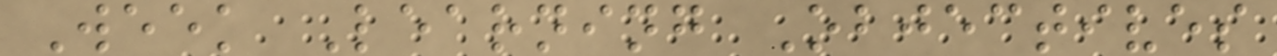Week Learning Objectives
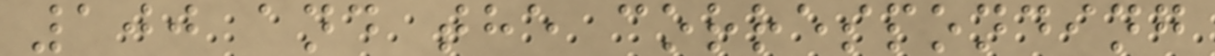100 and the corresponding
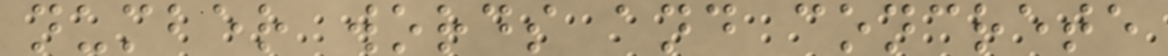number words and concrete
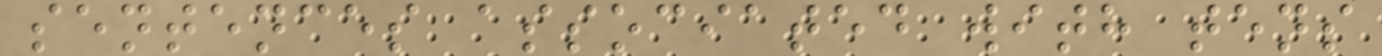sentences associated with tens
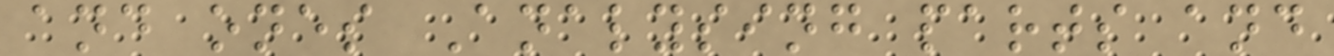and ones Analysing parts and
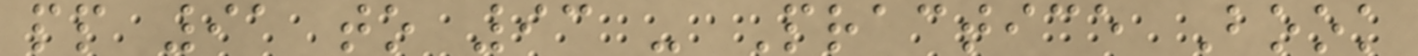pp 91 to 93 - Practice Book
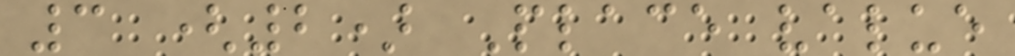3 (2) Place value
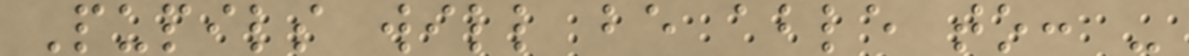Pupils will be able to: -
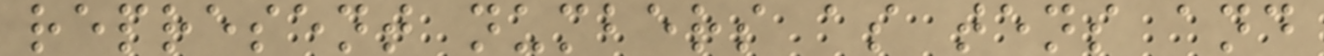represent numbers as tens and
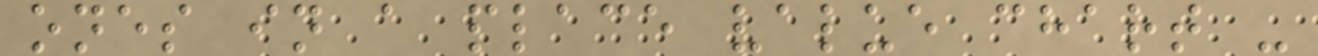ones in a place value chart -
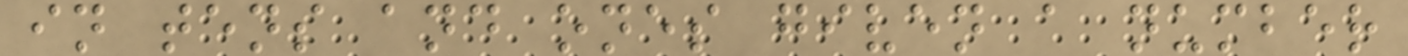in tens and ones given a number
